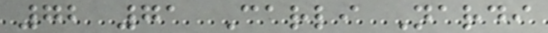72 71 Carli Nardi
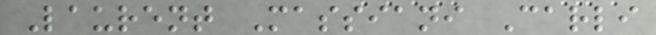Laurent Massiani Carli
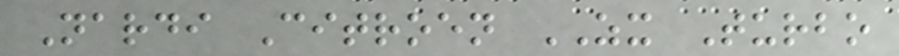Nardi Citroen ZX Turbo
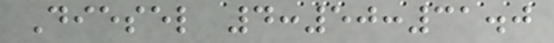Diesel 4:50:31.0
